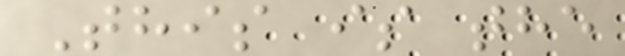This is the
